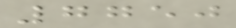7750
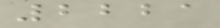2221
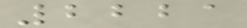2221
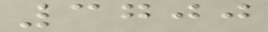3700
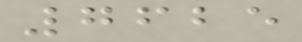7625
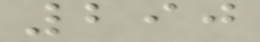290
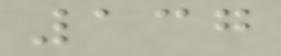137
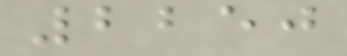2250
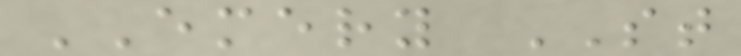EMERY ST
